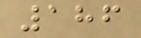186
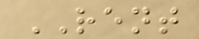RENT
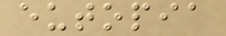eutopia
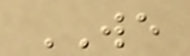WE
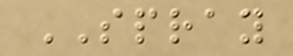SPRAY
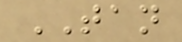TAN
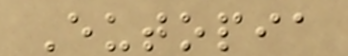Eutopia
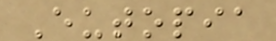Eutopia
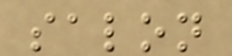salon
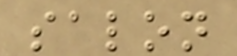salon
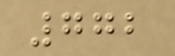772
